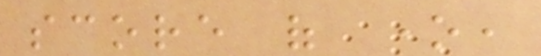score of one,
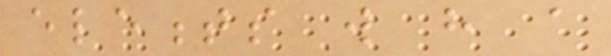elements will have a
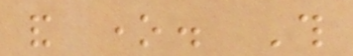and one. This
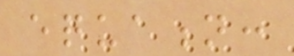equation:
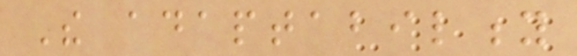The adaptability
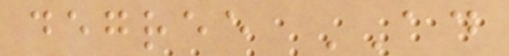degree AD
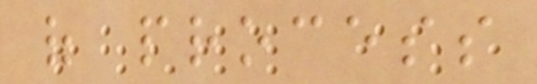of process
